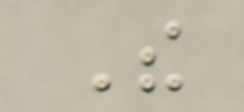The
